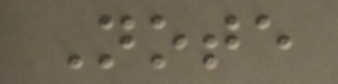Note
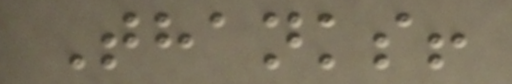Thanks!
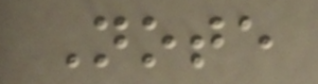Note
